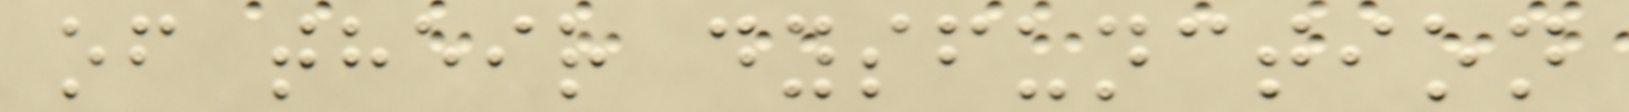of their dysfunction
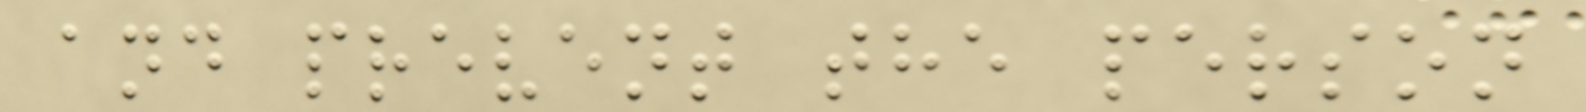and prevent the person
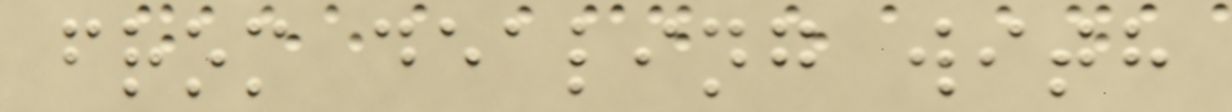from dealing with
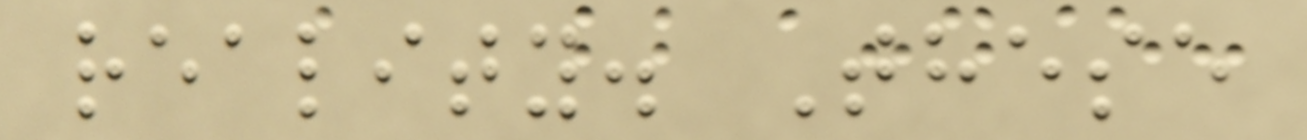reality. These
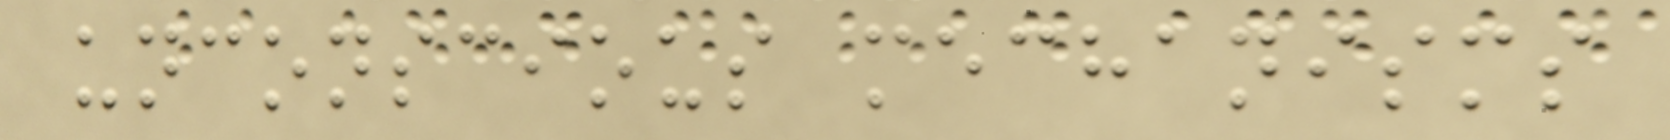unconscious mechanisms
